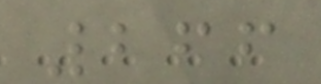266
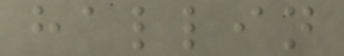hallin
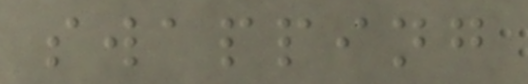swapping
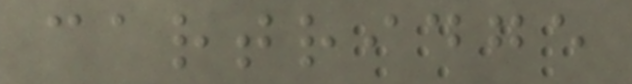cartridge
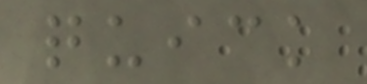quick
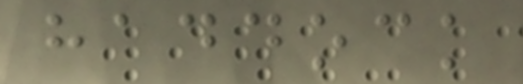haddock
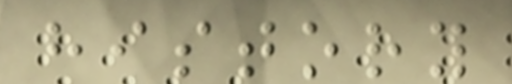history
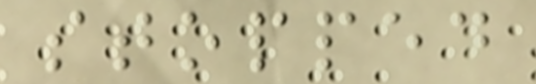stopped
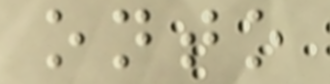onto
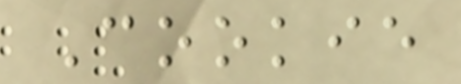Cookie
